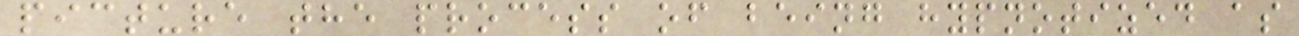picture the process of being hypnotized as
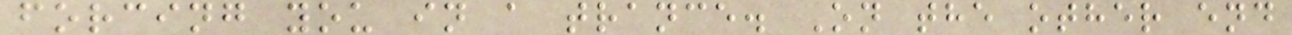forcing you in a trance. On the other end
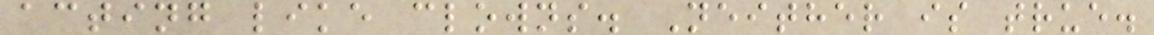acting like clowns. Neither is true.
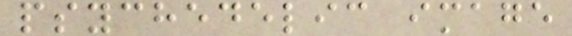psychedelic image
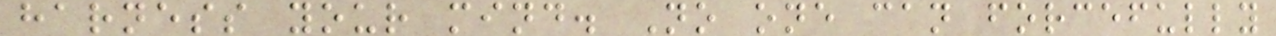harness your mind. No one can forcefully
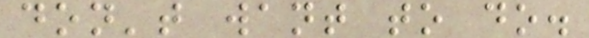don't want to do.
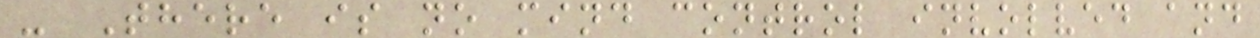- There is no mind control involved and
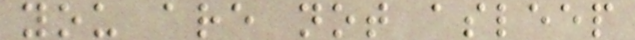you are not asleep
